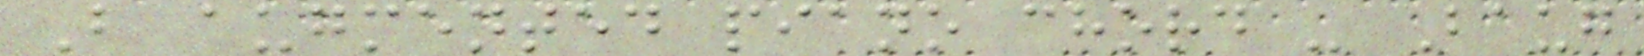B augmented piano chord - Baug
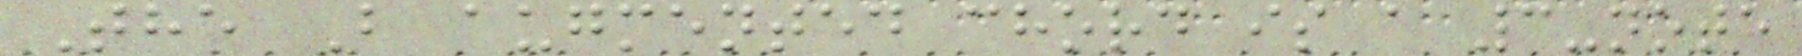The B augmented chord is a 3-note
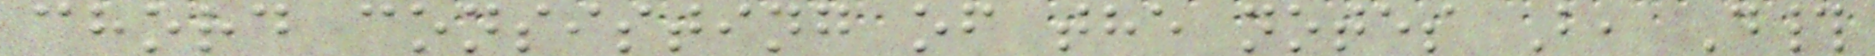chord consisting of the notes B, D#
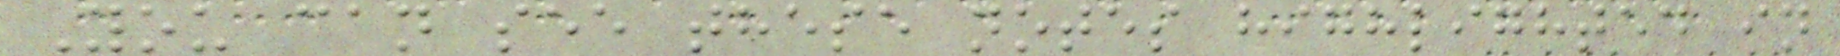You can see these notes highlighted in
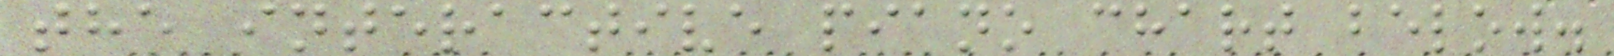the interactive piano chart below.
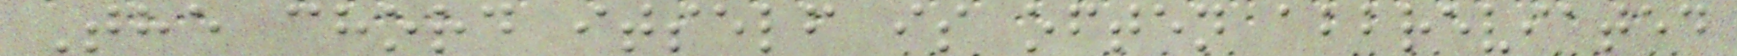The chord itself is often abbreviated
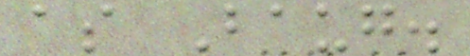as Baug.
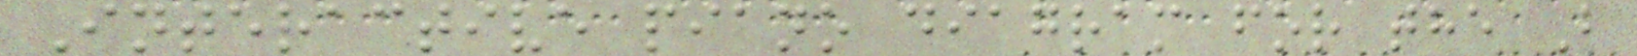Interactive piano diagram for the B
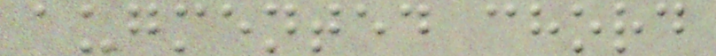augmented chord
